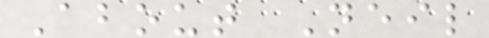About Neil
